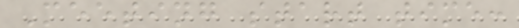Meeting start time:
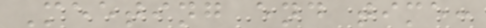Meeting end time:
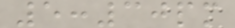5:30pm
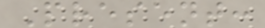Present:
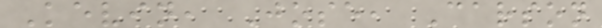Kevin, Jose, Carson
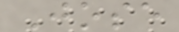Jose
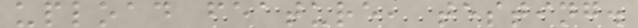upload feature, testing.
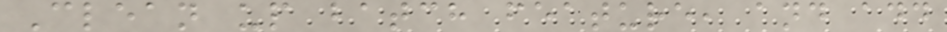Clean up batch feature, and add
